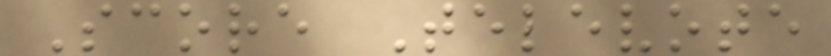Score Televote
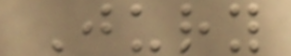Jury
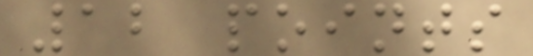12 points
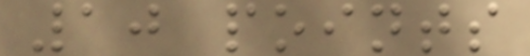10 points
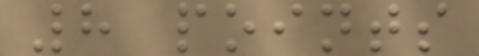8 points
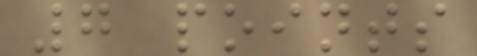7 points
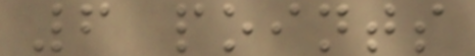6 points
